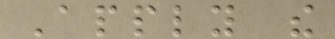Apply the
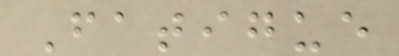Fatigue
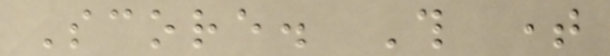Score. This time
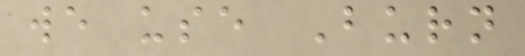we use Burn
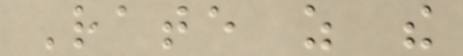Rate as the
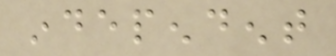independent
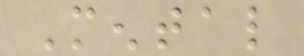Mental
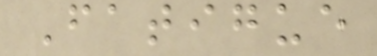Fatigue
